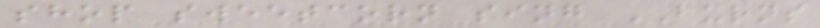shop sweetcorn sing BURNS
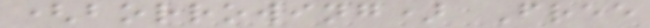(borrowing) Free
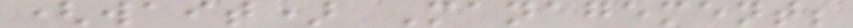(wait) Management;
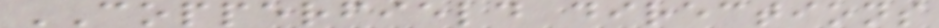COPPERFIELD directions
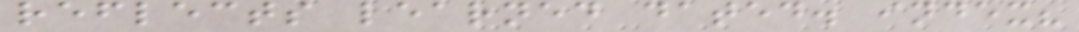reflects learned dated. index?
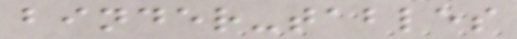binder-tables
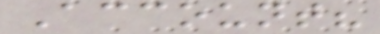Account?
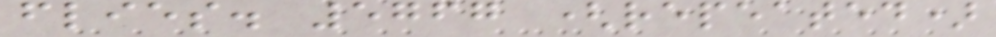flies. 5767 (repeated)
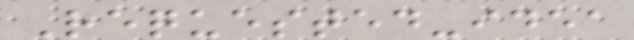Requested-idea
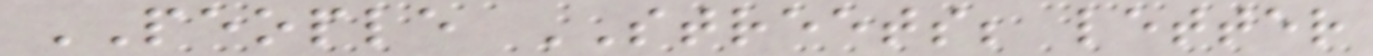PEOPLE STREETS; letter
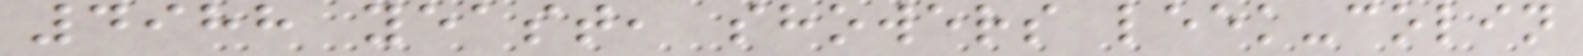4988 yeast, showers leek-colin
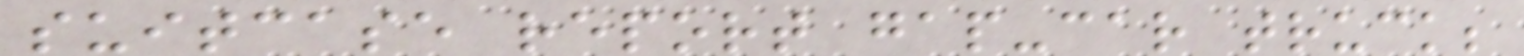suitcase report gap-car truck;
